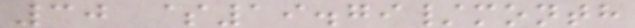30 $19.79/month
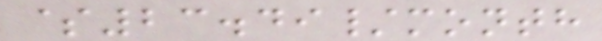$23.49/month
